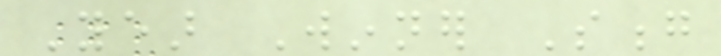Year Winner Song
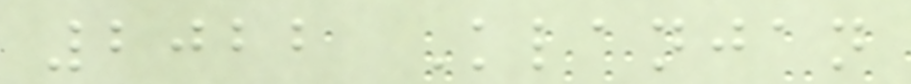2022 Klanjan
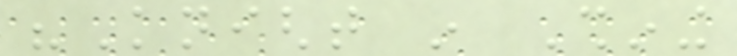"Knight in Shining
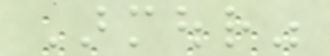Armour"
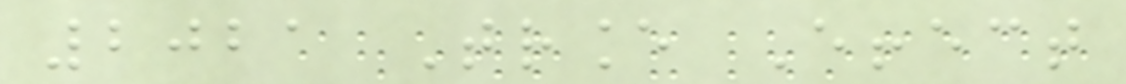2021 Trance Effect
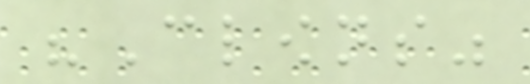"Clowns"
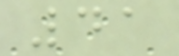41
